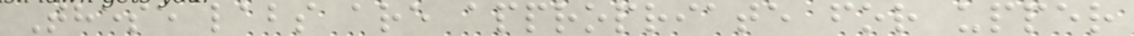These labs are appropriate for upper
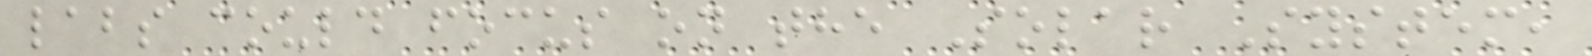labs could focus on the Solar System,
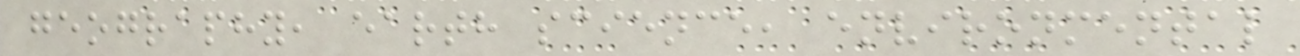geography, earth science, environmental
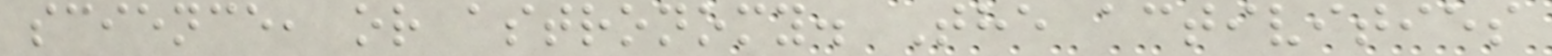science, or astronomy. The activities
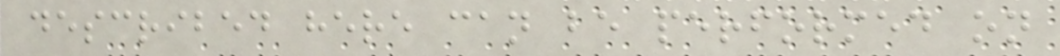described here can be performed on
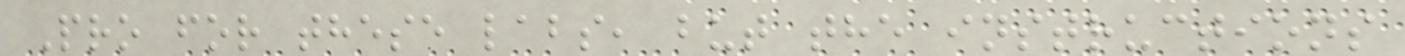Pro for these labs, but the instructions
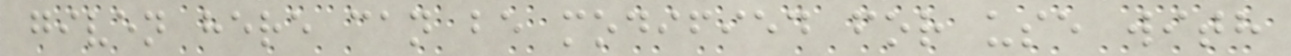given here can be modified for use with
